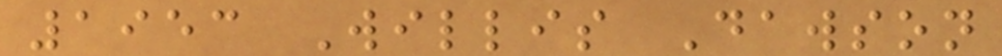1953 Willis Dawson
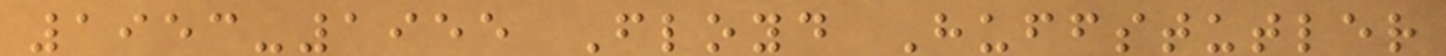1953-1955 Floyd Huffstutler
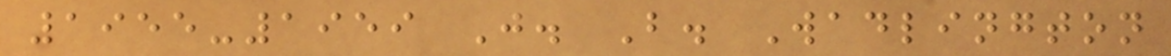1955-1959 J. B. Wadlington
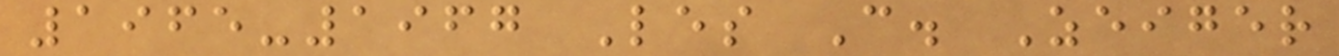1965-1967 Les C. Zeiger
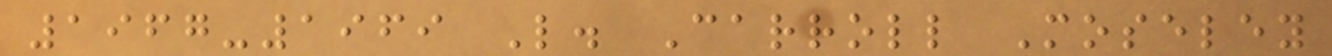1967-1969 L. Carroll Moseley
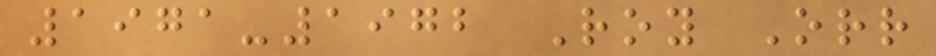1971-1972 Roy Orr
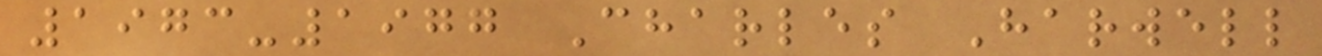1973-1977 Charles Harwell
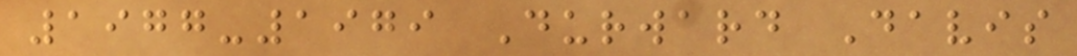1977-1979 Durward Davis
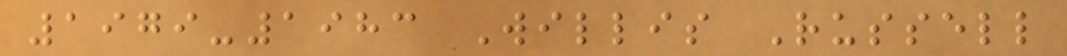1979-1983 Willis Russell
